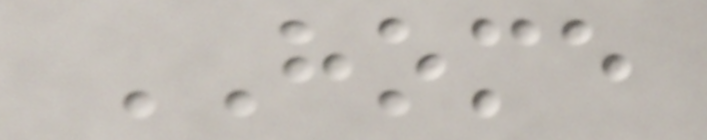HOME
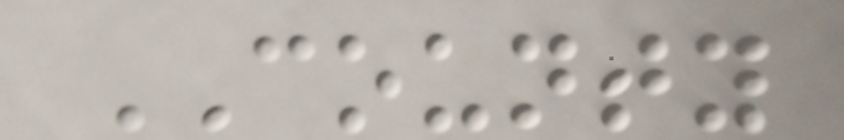COUNTY
